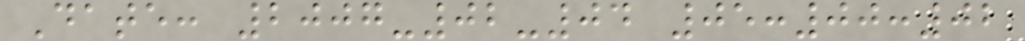Date: 2007-02-04 05:00:02
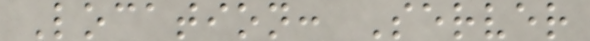Location: Server
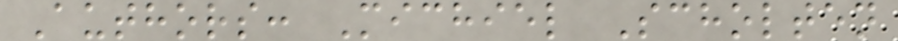Authors: Michiel Scholten
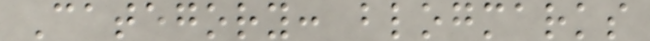Category: blogmarks
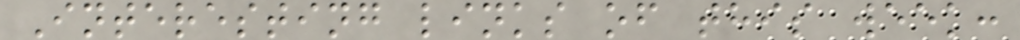Interesting links of this week:
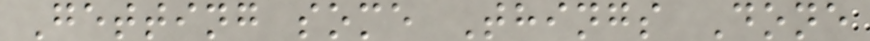Getting some Things Done
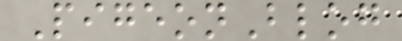PigeonBlog
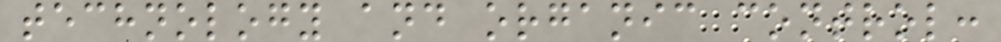technology and organic control:
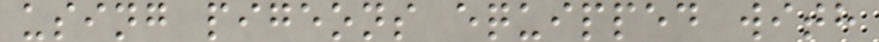using pigeons equipped with
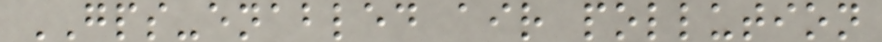GPS-enabled air pollution
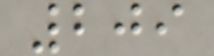209
